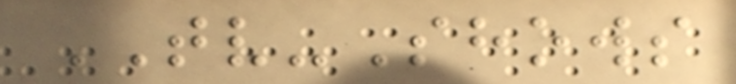TV-Shows
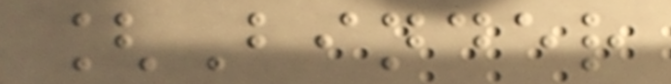[Binder
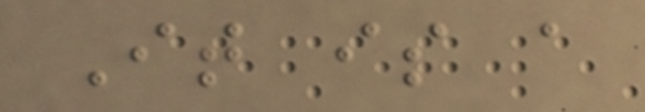It is a
